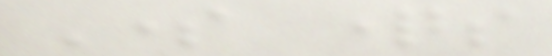Some questions
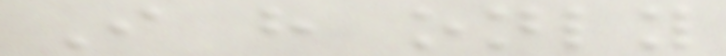I have only
